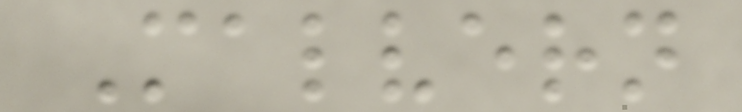Malvern
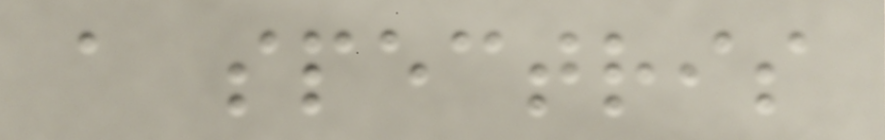a spectris
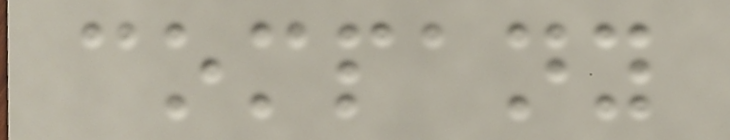company
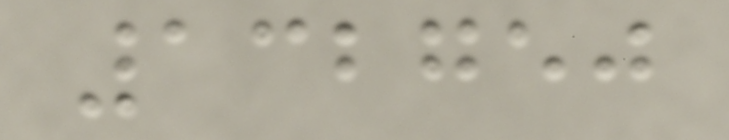132750
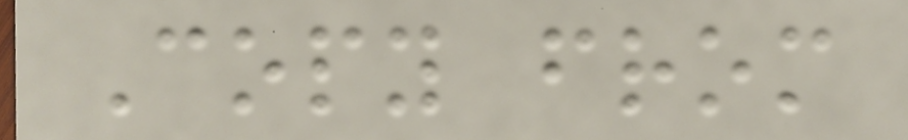Copy from
